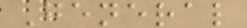General
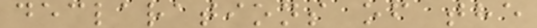declarations of the
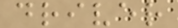driver
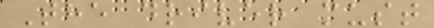The driver must
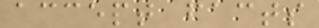accept facts
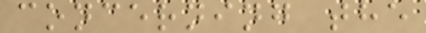concerning the
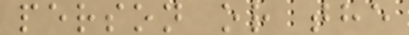person or the
